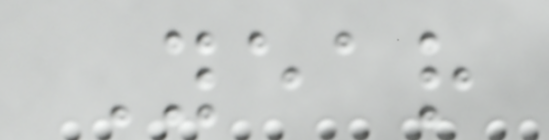Year
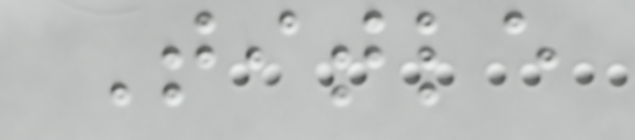Title
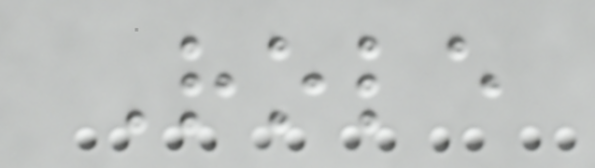Role
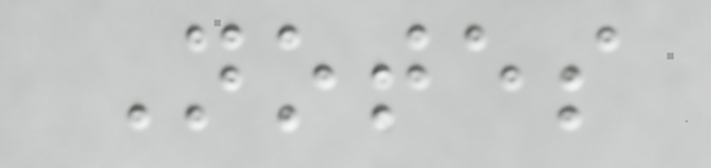Notes
